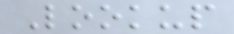Lookup
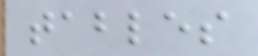tables
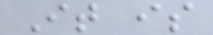It is
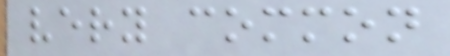very common
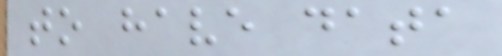to have data
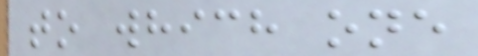to which one
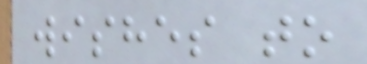wishes to
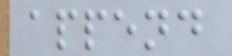append
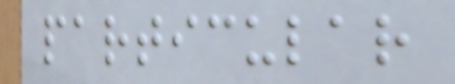particular
